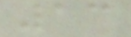13
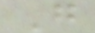G
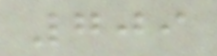709
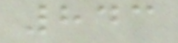843
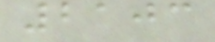2103
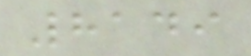8149
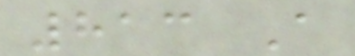813 A
